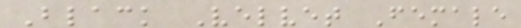Black Velvet Female
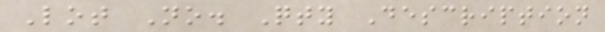Lot No. Qty Description
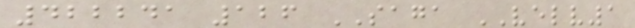422241 126 SAGA VELV1
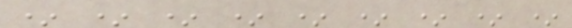* * * * * * * * *
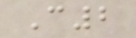C2
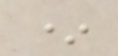*
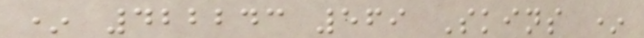* 422243 569 Skins *
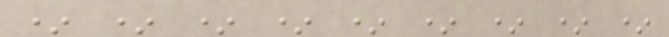* * * * * * * * *
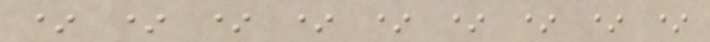* * * * * * * * *
